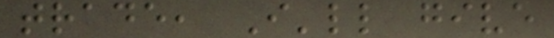trade, I'll give
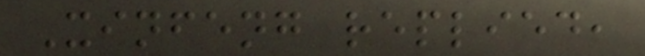Xinfeng replied,
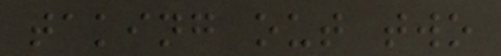taking out two
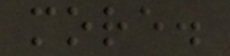more.
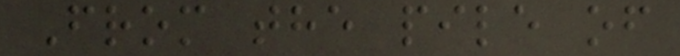From the pile of
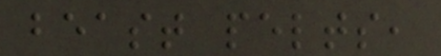beast pelts,
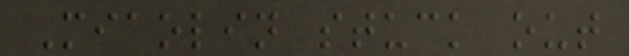Miaolin stuck out
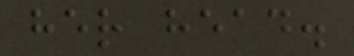her head.
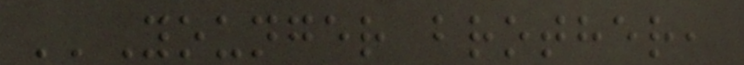''Younger brother,
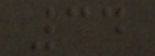34
